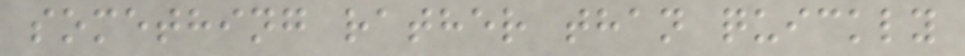something rather than quickly
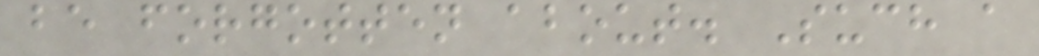be forgotten about. Such a
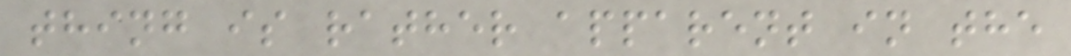thing is rather apparent in the
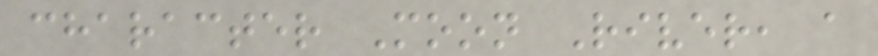character Moon River, a
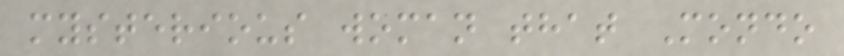mysterious woman that Mondo
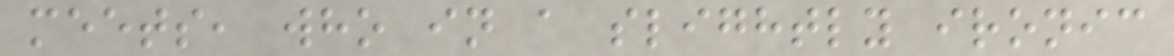meets, who in a slightly ironic
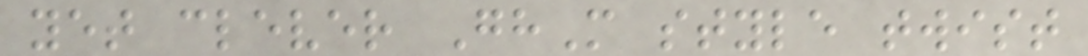yet clever GhM style twist
